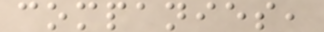companies,
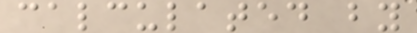calculated by
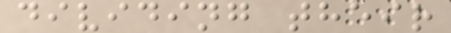dividing their
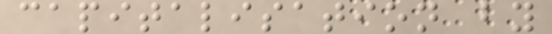capitalisation by
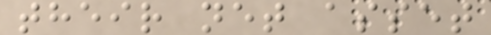their net asset
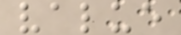value
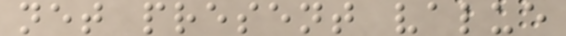net present value
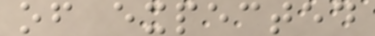of expected
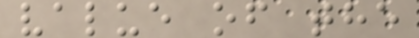value of the
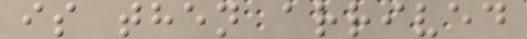is then arrived
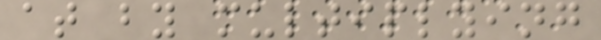at by multiplying
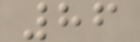86
